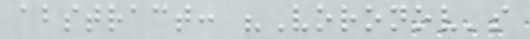abstract: "Voronov's
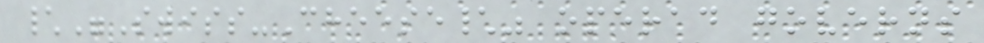\"Swiss-Cheese\" operad governs
